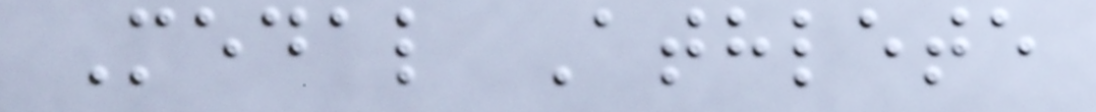Medal Athlete
